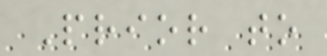Prior to
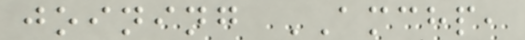joining AMCHP,
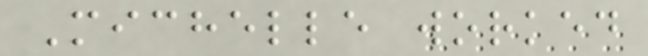Michelle worked
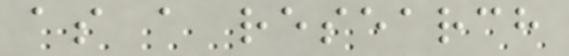as a research
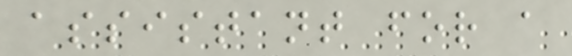assistant for a
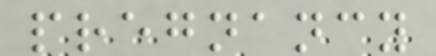pregnancy
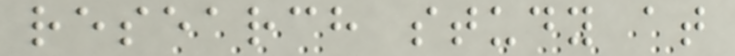research study at
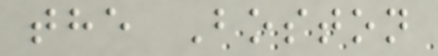the Boston
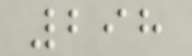298
